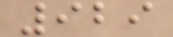929
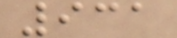931
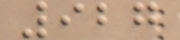927
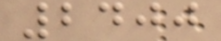2400
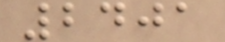2401
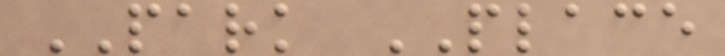PARK PLACE
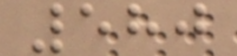580
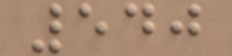540
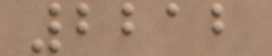2212
